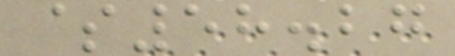$58.27
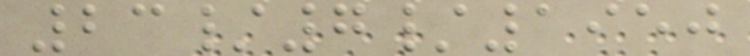23/7/1950
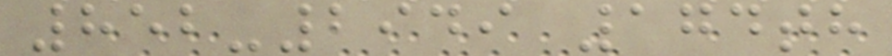852-2949 174th
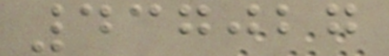437027
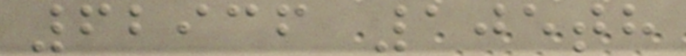62936 105th
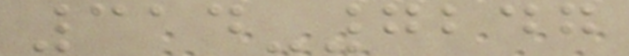314-7247
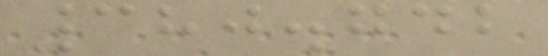380.742
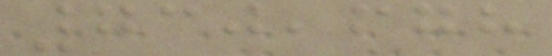730,678
